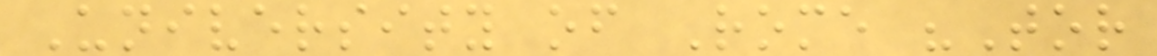University of Rome "Tor
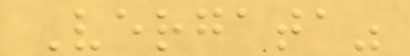Vergata"
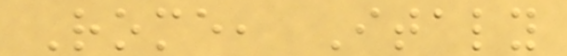Rome, Italy
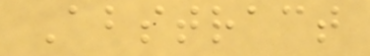Abstract
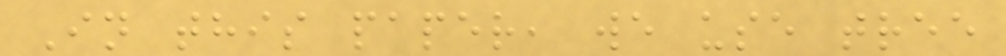In this paper, we use tree
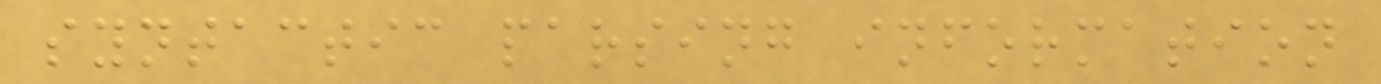syntactic parsing information
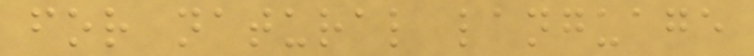for natural language
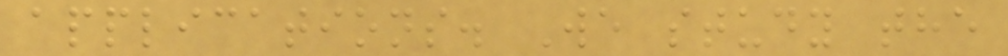applications. We study the
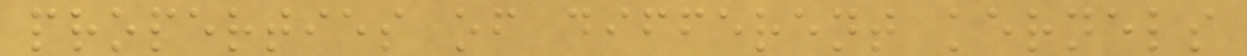properties of different kernels
